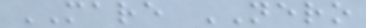MARE NERO
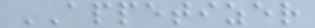APPETIZER
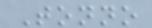Tonno
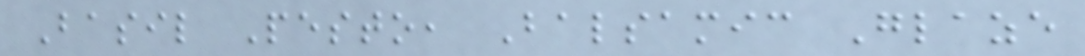Basil Pesto, Balsamic Glaze
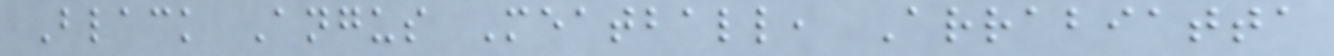Black Angus Meatball, Arrabiatta
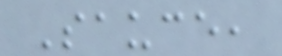Sauce,
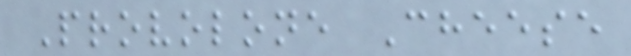Provolone Cheese
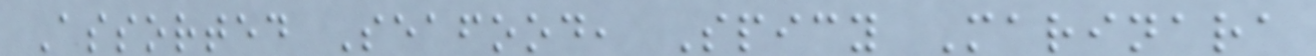Assorted Seafood, Spicy Marinara
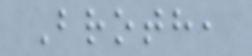Broth,
